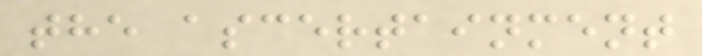the ascertainment
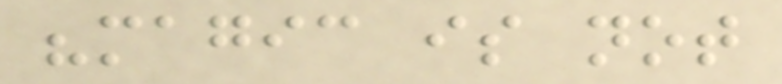"magic is not
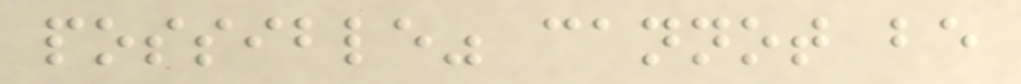possible" cannot be
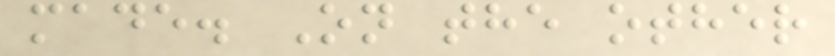made. On the other
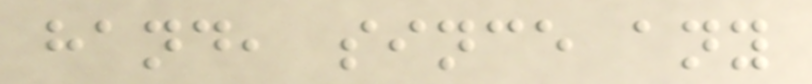hand, since any
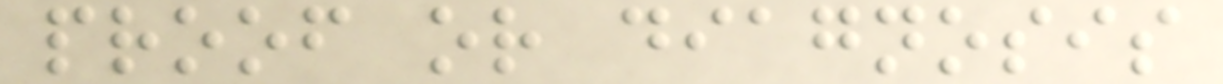proof or diagnosis
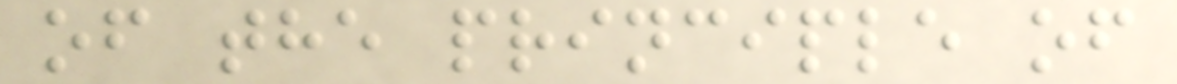of the principle of
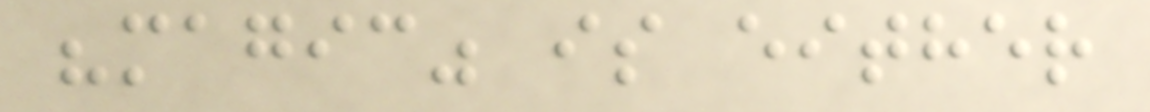"magic" is either
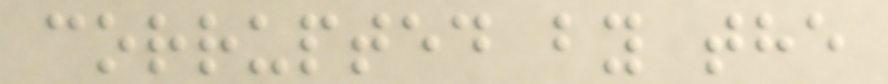corrupted by the
